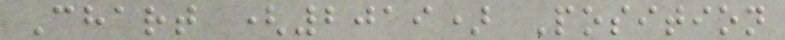Chart (2019) Position
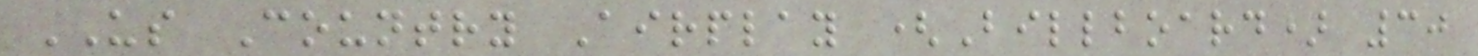US Country Airplay (Billboard) 30
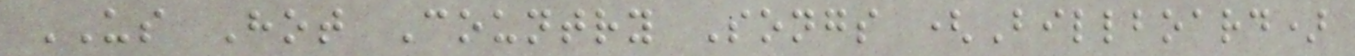US Hot Country Songs (Billboard)
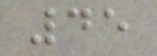45
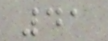41
